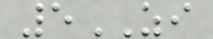5ZI
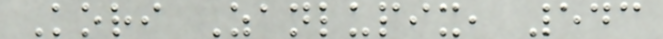Kori Zanlupix, 543
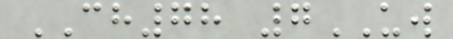CH78 7UW
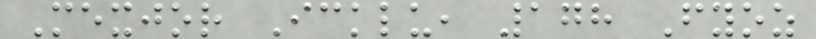Mexjor Icklu, 178 Fyoz
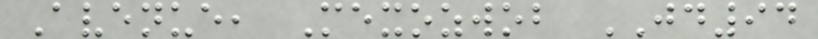Avenue, Mexozwob JD94
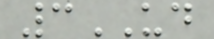3UD
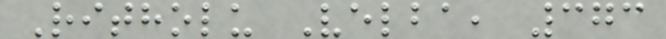Ritholu Velba, 373
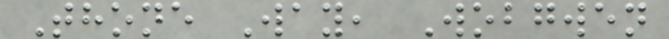Thone Way, Wobgwen
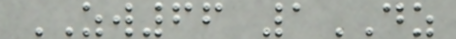ZW66 1DZ
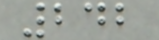242
